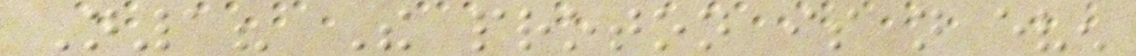N1? The proton is not even
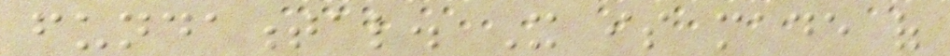fundamental. It is made of
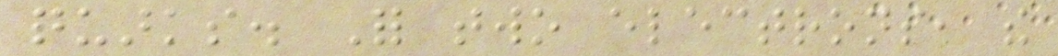quarks. For two electrons, the
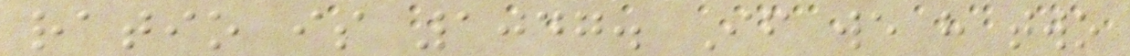ratio is 1047. If we have two
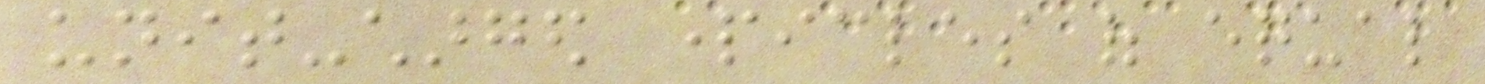unit-charged particles of equal
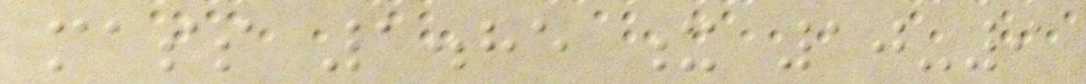mass 1.85 x 10-9
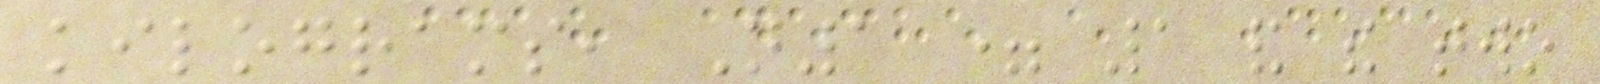kilograms, N1 = 1 and the two
